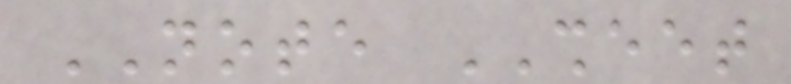NOTE SHEET
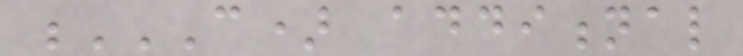C) ADDITIONAL
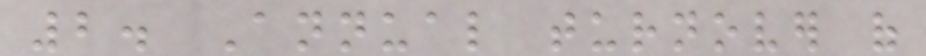2. Annual turnover of
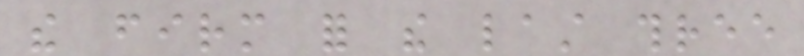the firm for the last three
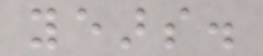years.
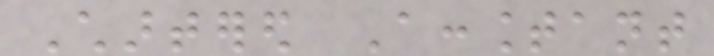Chartered Accountant
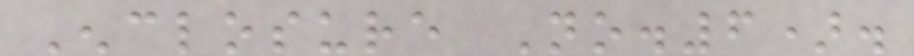Enclosure No.6).
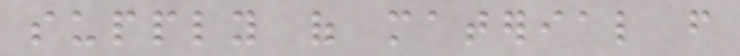supply of material from
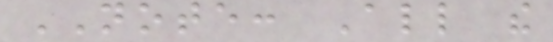NOTE: All the
